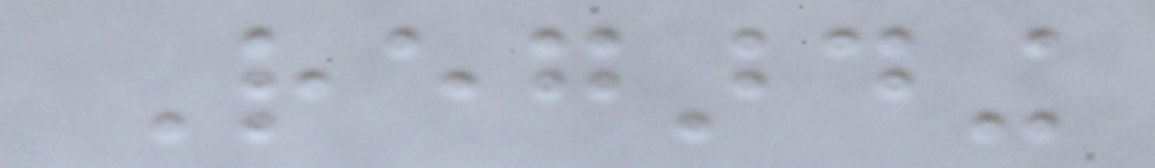Regarding
